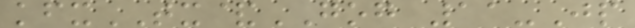kfxTX&GOG 11-Jp
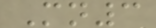Mn3
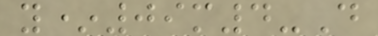y*09m4-D
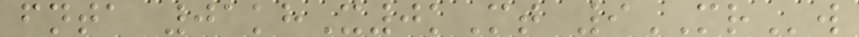fnta 01khX0kMt 9MRw
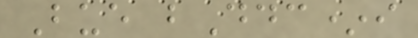Bue bDdc*i
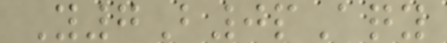Y7B0pAqy
